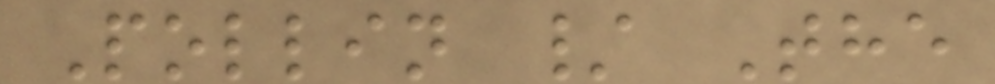Pollin / The
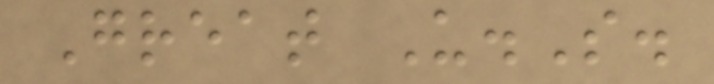Great U.S.
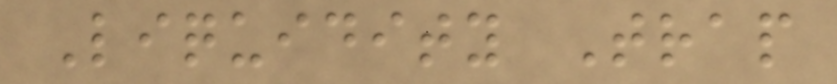Liquidity Trap
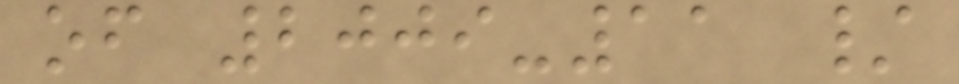of 2009-11 /
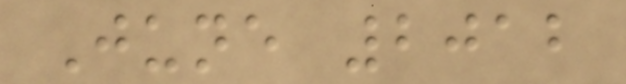June 2012
